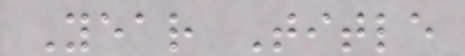Year Title
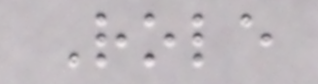Role
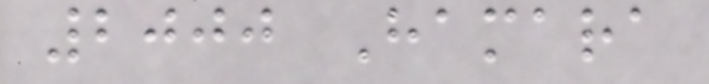2000 Hamara
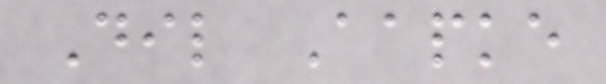Dil Aapke
